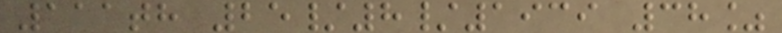111th 25/8/1939 38%
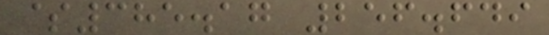$385.17 256.649
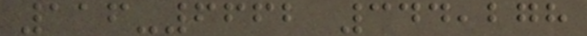116-6662 344,278
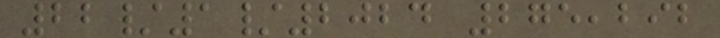22/1/2024 275,292
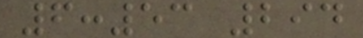6:53 294
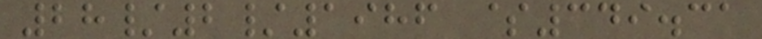28/2/1986 $349.31
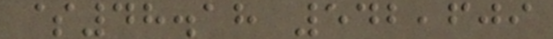$48.18 542,609
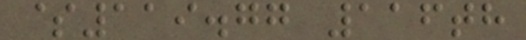$119.77 116th
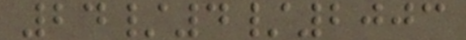24/4/2003
